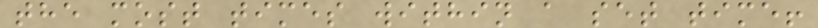the most times within a set time!
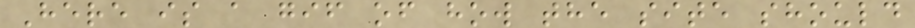Here is a gif of how the site should
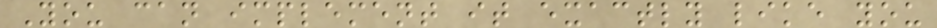You can implement it exactly like you
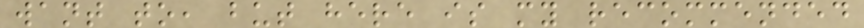want to, but here is my recommended
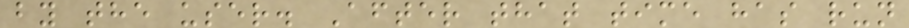by the user. After that time has run
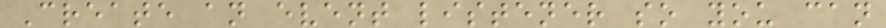Create an event listener so you can
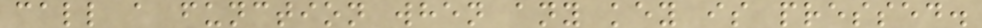call a function when any key is pressed.
